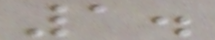1.
